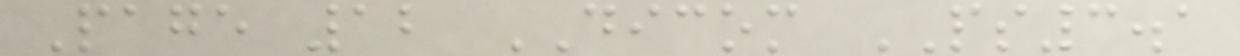Page 12 DICOM PS3.1
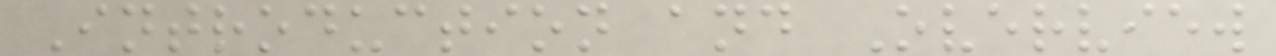Introduction and Overview
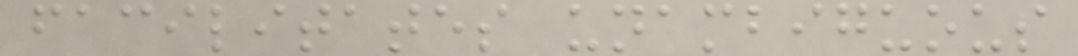facilitates unambiguous
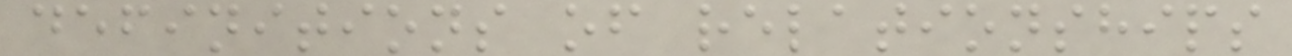definitions of relationships
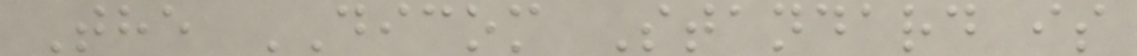The DICOM Standard is
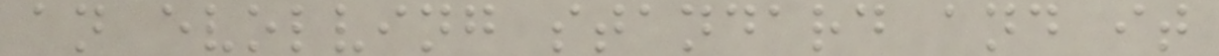an evolving standard and it
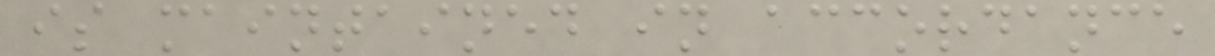is maintained in accordance
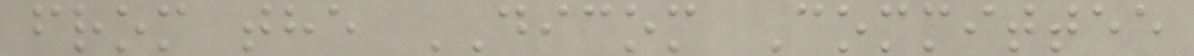from the DICOM Committee
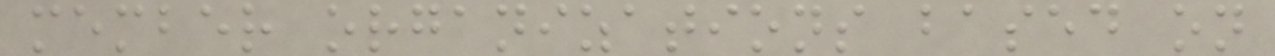member organizations based on
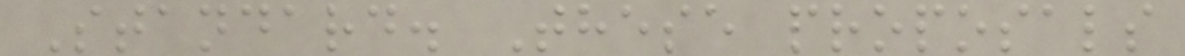Standard. These proposals
